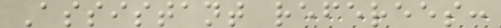Assistant referees:
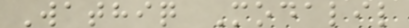Wathiq Modalil
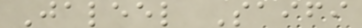Jaleel Saifi
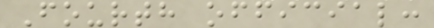Fourth official:
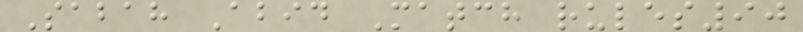Sabah Abid Match rules90
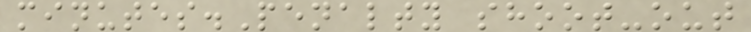minutes.Penalty shoot-out
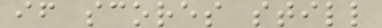if scores still
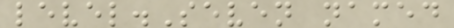level.Seven named
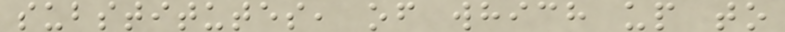substitutes, of which up to
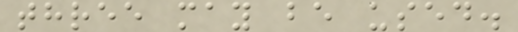three may be used.
